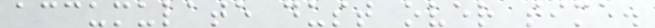accumulate dust over time.
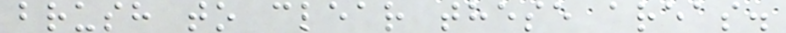brush to clear these areas.
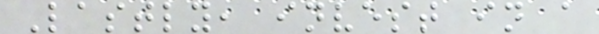Lastly, invest in a
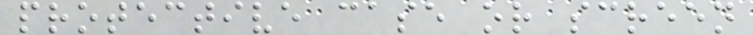protective case or screen
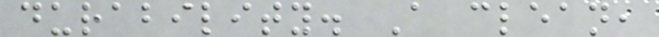durability. A clean,
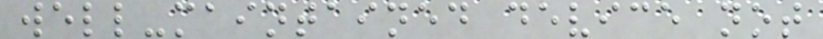well-maintained device not
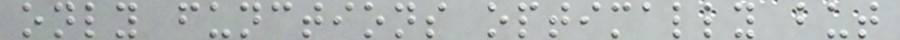only functions optimally but
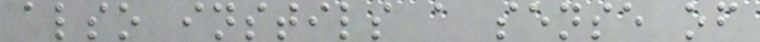also instils a sense of
